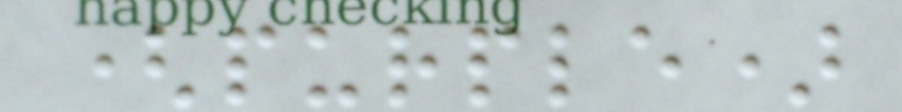(purple)
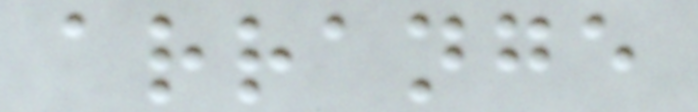arrange
